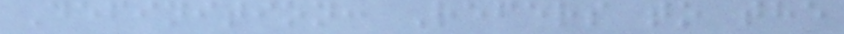Definition: Refers to the
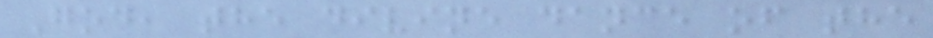God, the divine dance of the
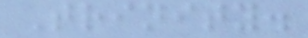Trinity.
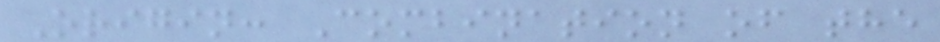Origin: Combination of the
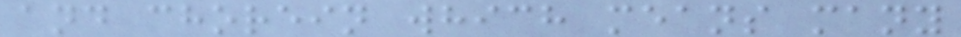and chorein which means many
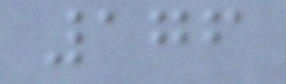176
